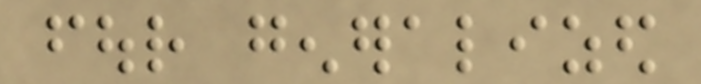four generalized
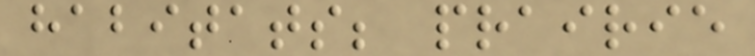habitats; prairie
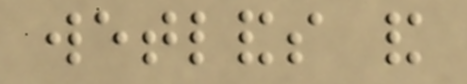wetlands and
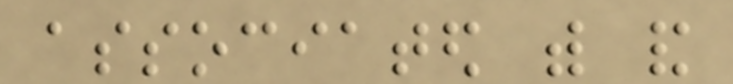associated with and
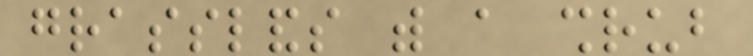grasslands with a shrub
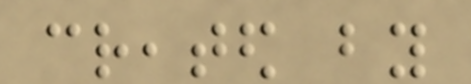created by
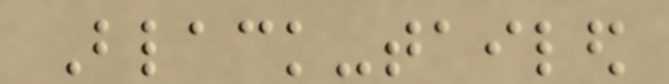Black-tailed
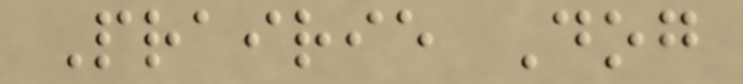Prairie Dog
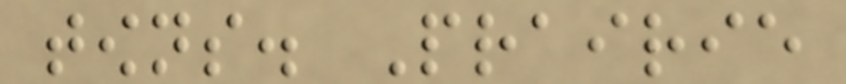towns. Prairie
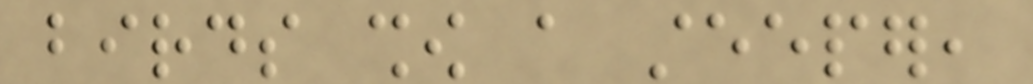birds show a steeper,
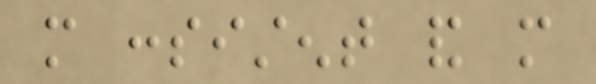more consistent and more
